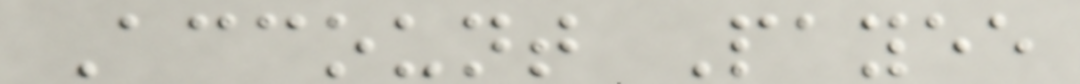Account Payee
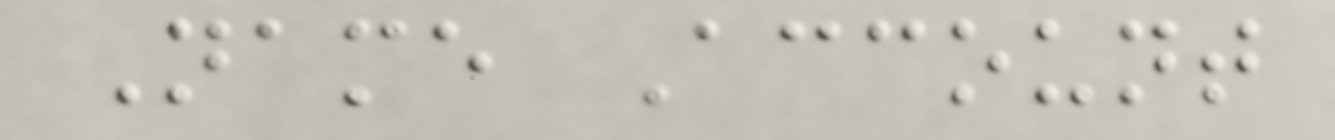Name Account
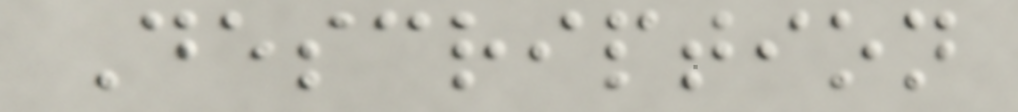Description
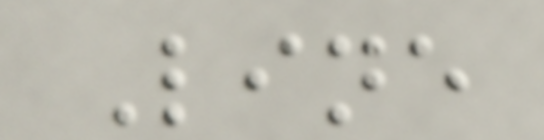Line
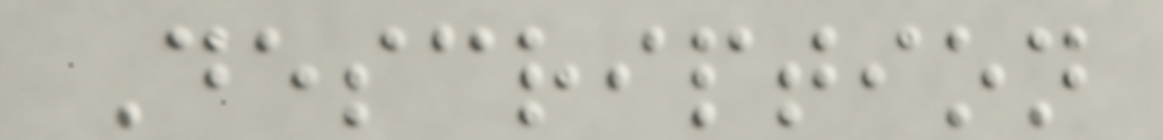Description
